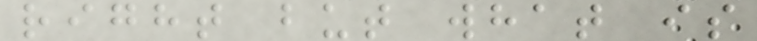right but what is
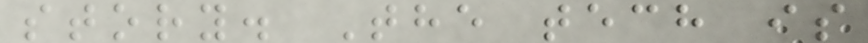story. The tech is
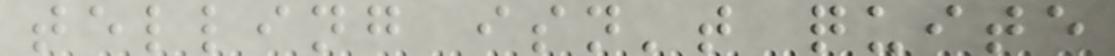telling isn't quite
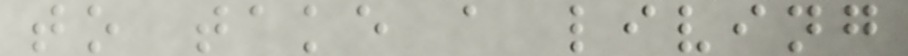to take a living
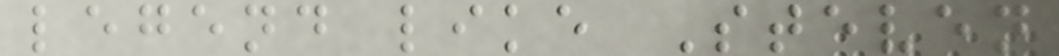legend like Steven
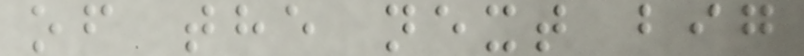of the next big
